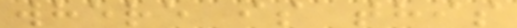where is this
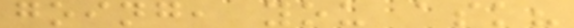going, you ask?
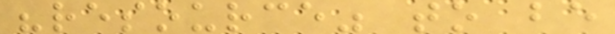"resource" to be
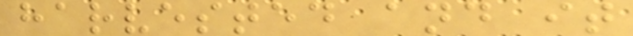harvested and it
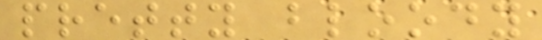pretty bloody
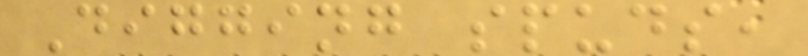Digging spuds,
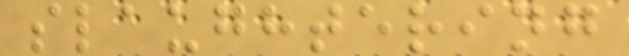slaughtering
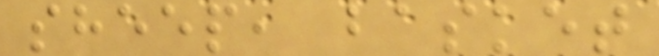sheep, basket
